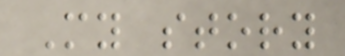My story
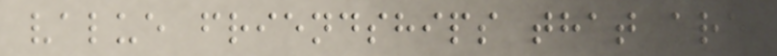value friendships that are
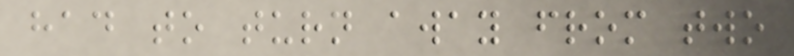had to turn away from two
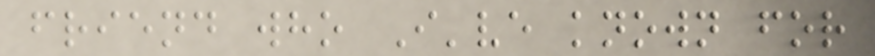friend who I've known for
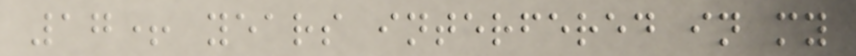17+ years interfered in my
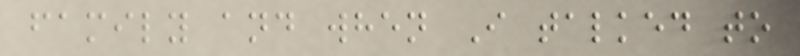family and when I talked to
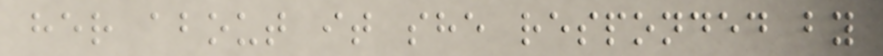her about it she responded by
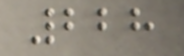228
